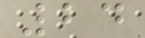24
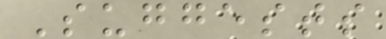Suggests
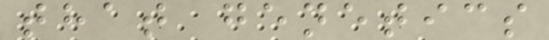that genetics
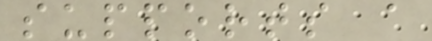supports a
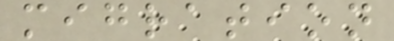migration
